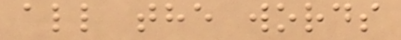all the words
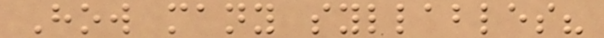How many syllables?
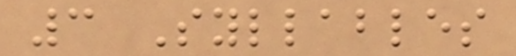3 Syllables
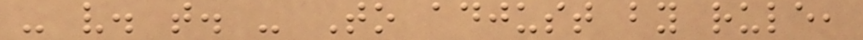- v. t. - To adjust by rule,
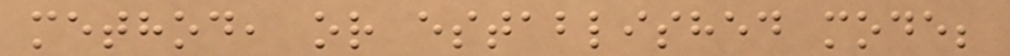method, or established mode;
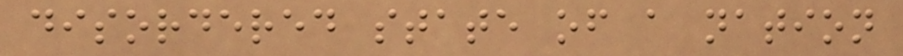disordered state of a nation
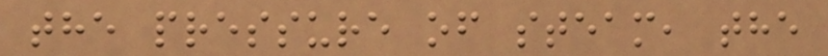the pressure of steam, the
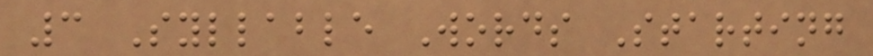3 Syllable Words Starting
